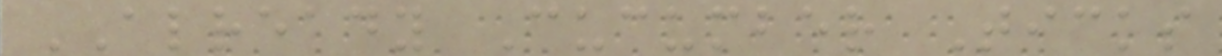ALREADY Cucumber Ticks
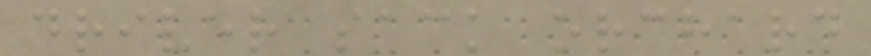driver sack orchard
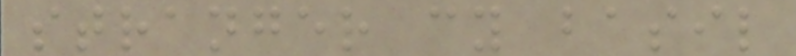stranger cy basil
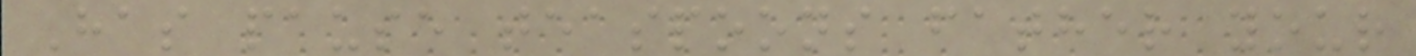Has pause teaspoons father your
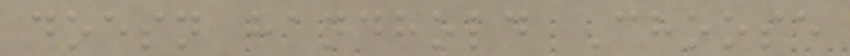doesn handhold Choose
